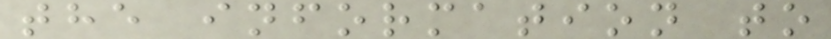the information to
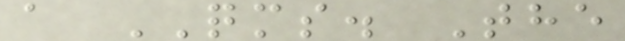a QMS. The
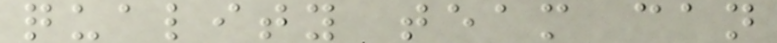quality team can
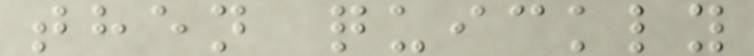then quickly
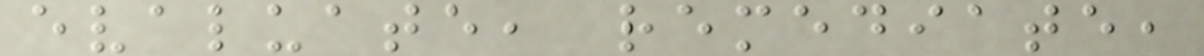evaluate, remediate,
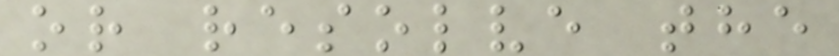or resolve the
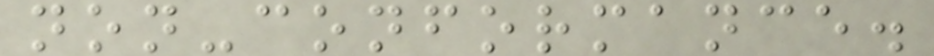non-conformance.
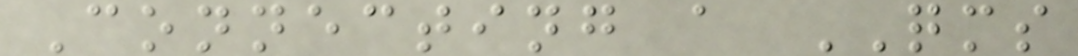Connecting a QMS
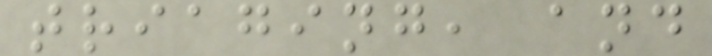triaging, and
